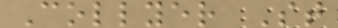Collyer St
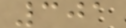301
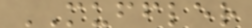MUFFLER
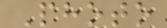Photo
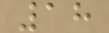18
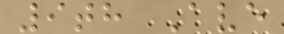9th Ave
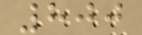800
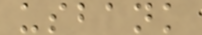usbank
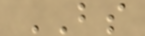BS
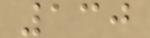130
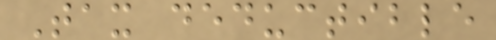Tax deductible
